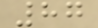87
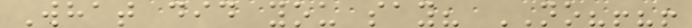What did you say? NO?!?!
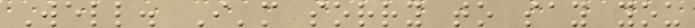Well. I'm sorry to say you
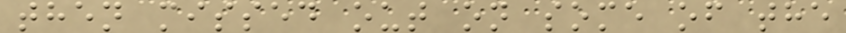then missed out on some of the
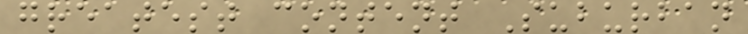greatest content Suburban
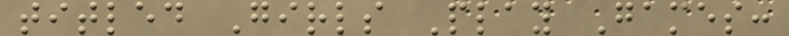titled Girls Play Games:
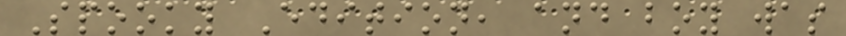Spooky Edition, and boy was
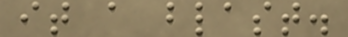it a blast.
